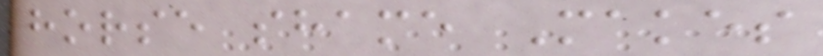horse shame Makes
